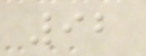92
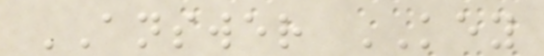ANSWER KEY
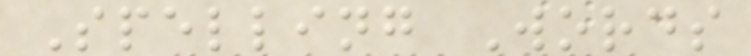Spelling Words
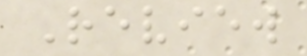Review
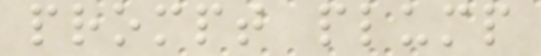prompt plump
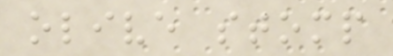olive stomp
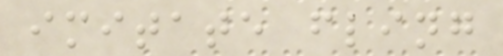imitate fling
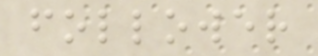follower
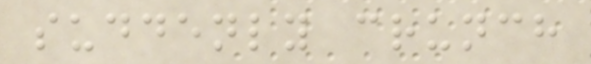suddenly crunch
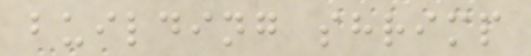building shrimp
